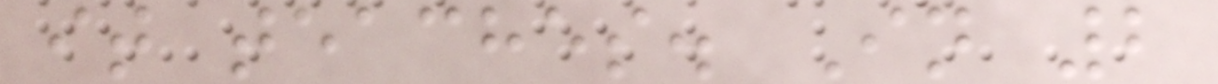it teaches. In 2
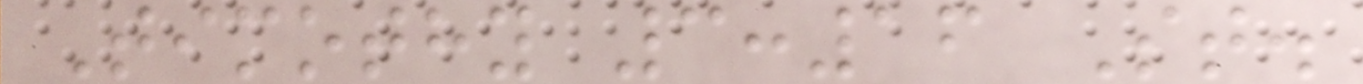Timothy 3:16 St.
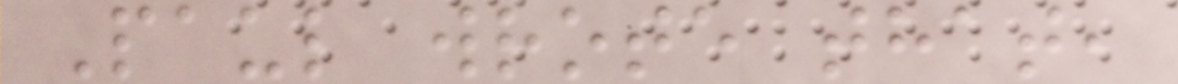Paul wrote that,
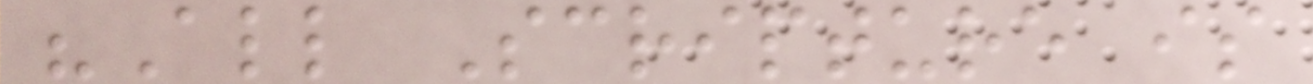"All Scripture is
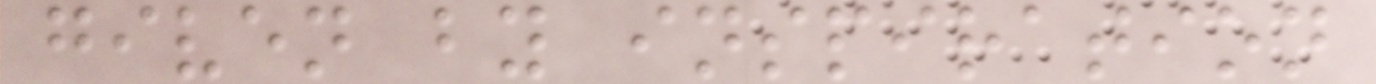given by inspiration
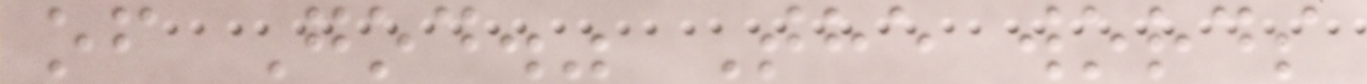of God." The words
